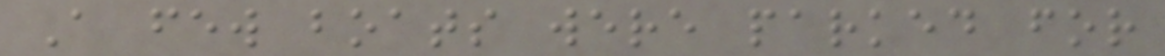A few boats were parked for
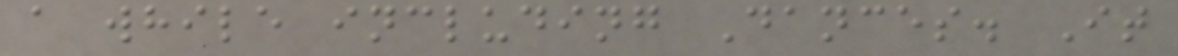a while including Dances. It
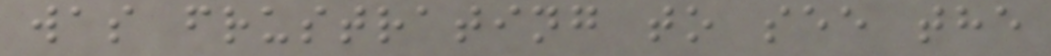was frustrating to see the
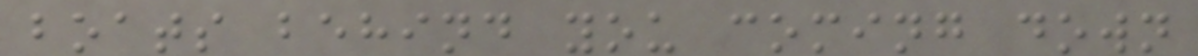boats behind you coming down
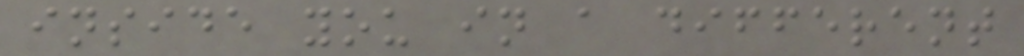inside you in a different
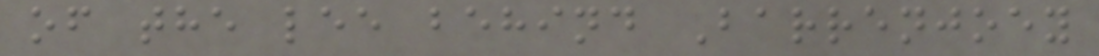of the lee behind Barrenjoey
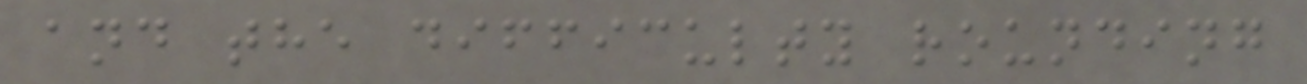and the difficulty rounding
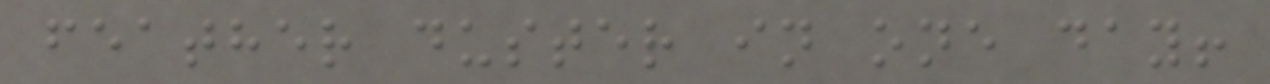feather duster in one day!
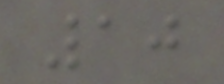10
